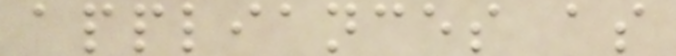appliances as
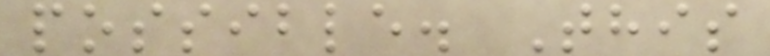possible. This
